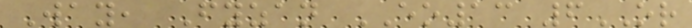Way, Fyzan EO13 6OR
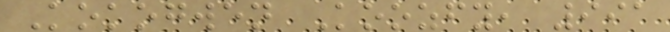Kokogwen Koozfy, 991
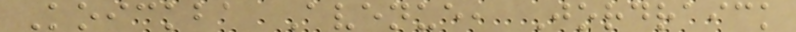Koickba Avenue, Jordraick
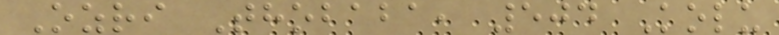Ozri Thobaba, 504 Kolu
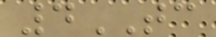4TC
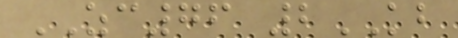ZC76 2KB
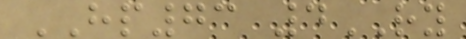HP73 4RY
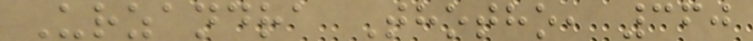Urzandra Thotho, 360
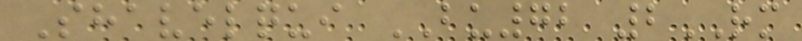Shavelqui BU72 2RM
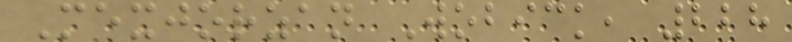Mexjorzan Wobick, 228
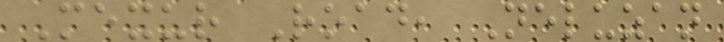Mexur Road, Neluzan
